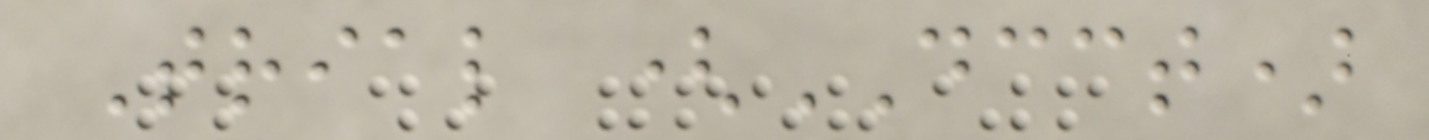Trial (DCCT)
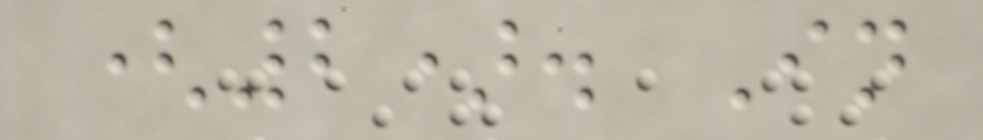(2). In
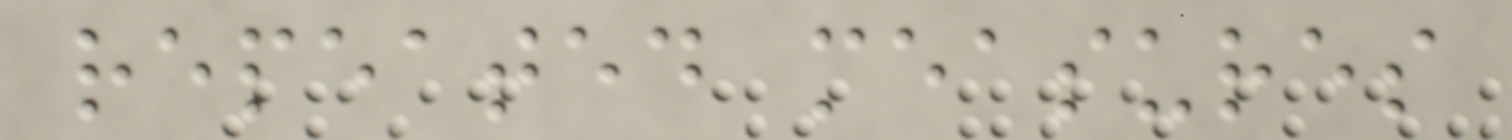repeated measures
